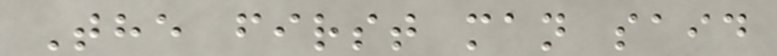The first man said
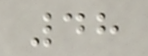48
